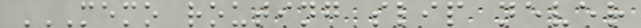MEMO ROUTING SLIP NEVER
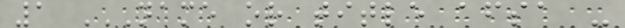1 NAME OR TITLE AFSA -
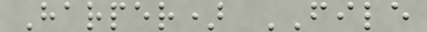Harper) FILE
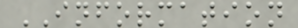INFORMATION
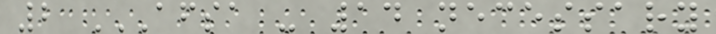2 AFSA - 14 NECESSARY
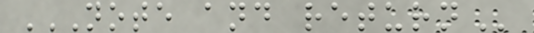NOTE AND RETURN
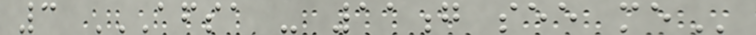3 AFSA - 11G SEE ME
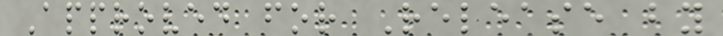Approved for Release by
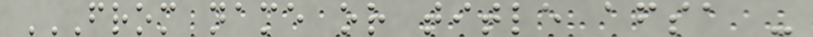FROM NAME OR TITLE AFSA -
